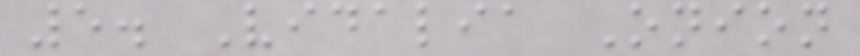5. Vidalia Onion
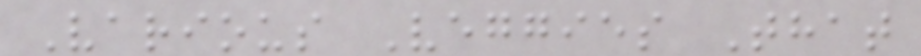Various Veggies That
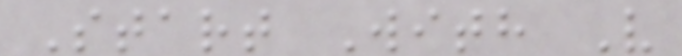Start With V
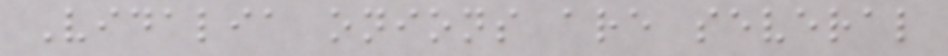Vidalia onions are several
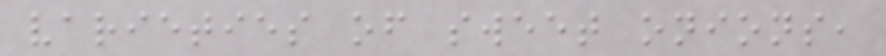varieties of sweet onions,
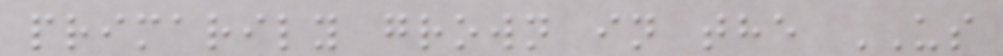primarily grown in the US
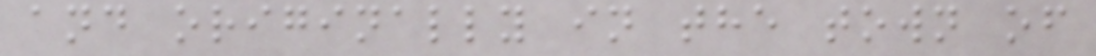and originally in the town of
